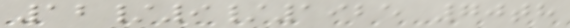12/9/1925 70th
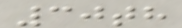30th
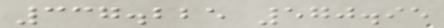337.225 570.95
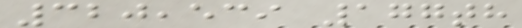320,539 177th
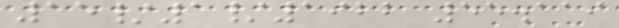15/1/1922 55.119
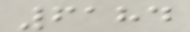6184
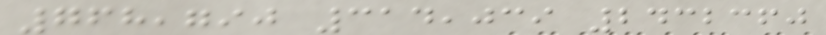768,790 314,039 2432360
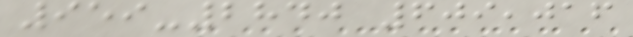959-2840 609,016
